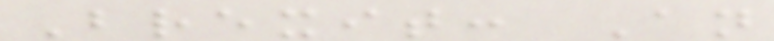Brexit: An
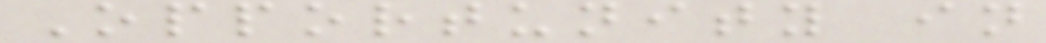Opportunity in
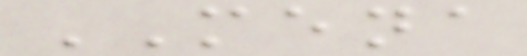MENA
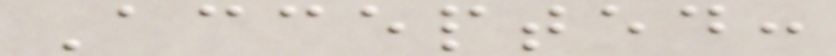Accepted:
